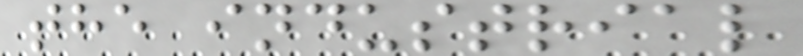the industrial
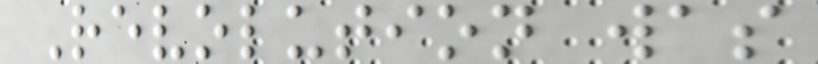Revolution was
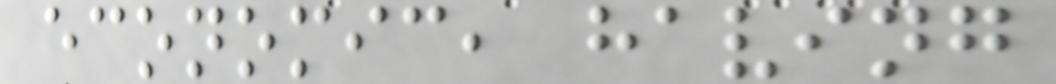economic, having
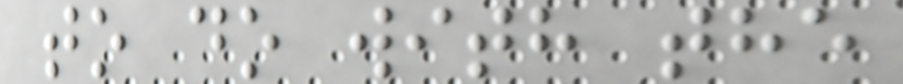to do with the
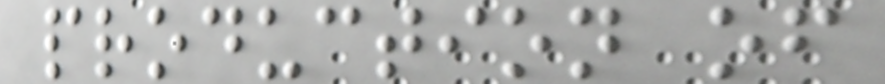production of
